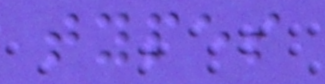types
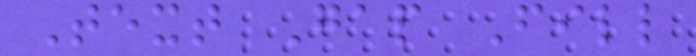Text Gap Fill
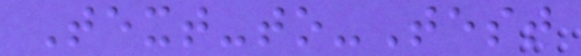Text-to-Test
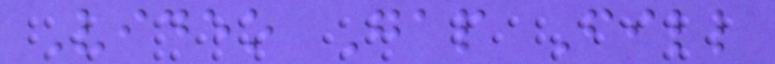Video Gap Fill
